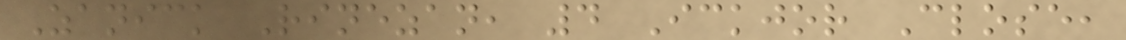Zanick Rinezan, 4 Ickjor Close,
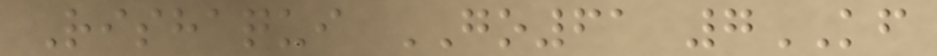Rishaqui GO61 7KF
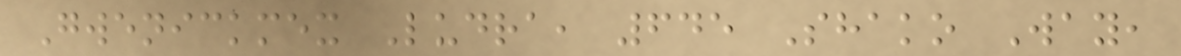Gwenickmex Ludra, 645 Shako Way,
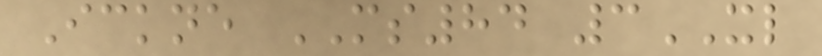Ickne MS84 3XL
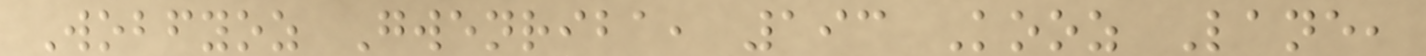Wobfyoz Gwenriba, 193 Kooz Lane,
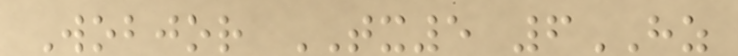Wobjor TX5 6HZ
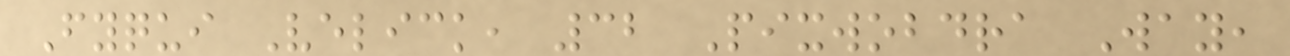Fyqui Velick, 32 Pixwobdra Way,
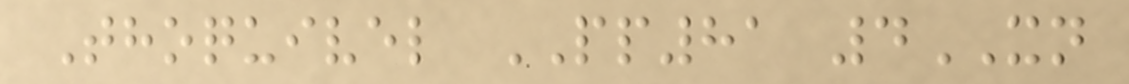Thoquivel PP81 4XN
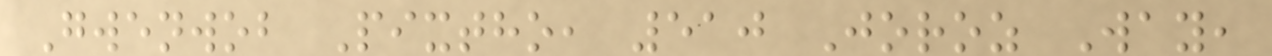Gwenwob Pixtho, 510 Joroz Way,
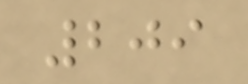209
